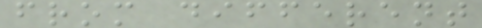from different
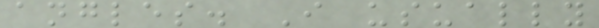angles. I usually
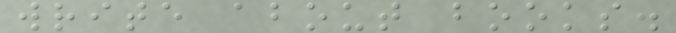write about books.
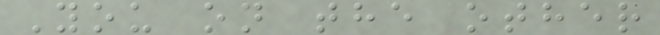You on the other
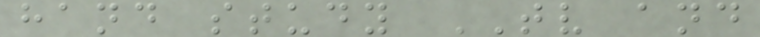hand study TV and
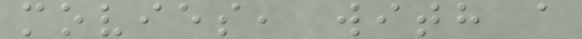movies, with a
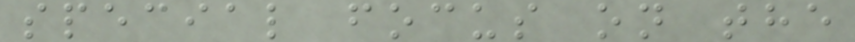special focus on the
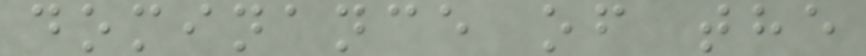dominance of the
